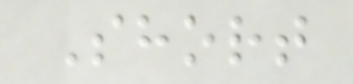Short
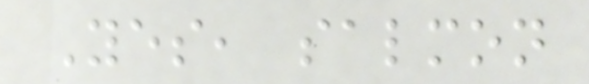Yes, salmon
